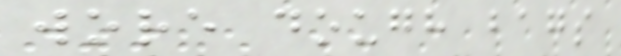wore dough bags
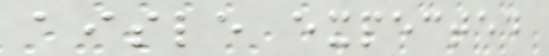aisle expected
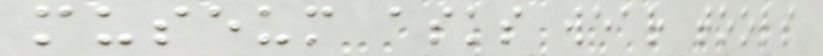museum asks wear tools
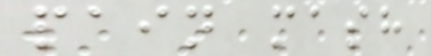pain mash
